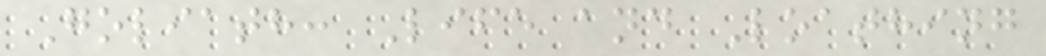Goliath: Life and Loathing
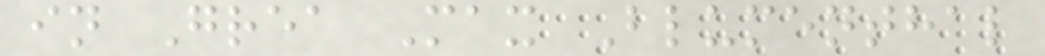in Grea Max Blumenthal
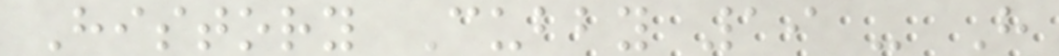History Cubby 19 - H
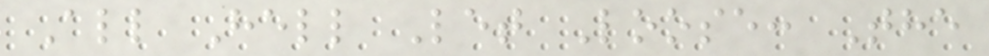All Hell Let Loose: The
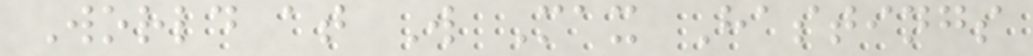World at W Max Hastings
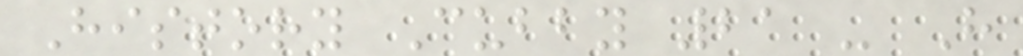History Cubby 21 - H
